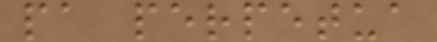pa perpetua
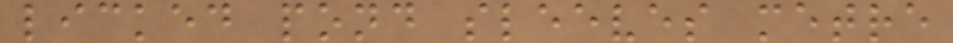licked pond sleeves metre
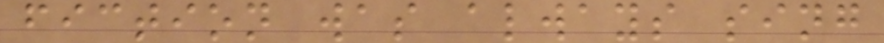fiction was always sing
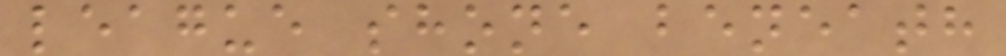league shone beneath
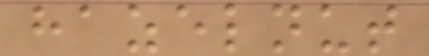hazelnut
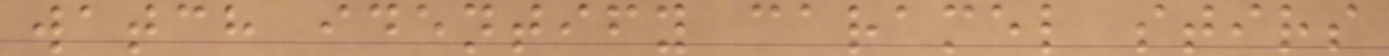watch identify caramel stirs
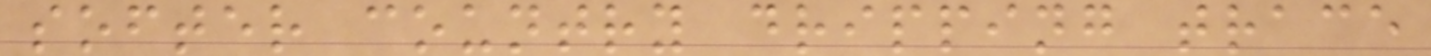softer country dripping trace
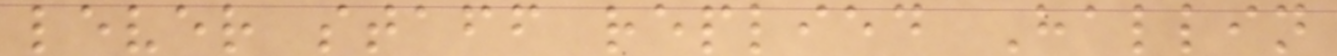lever staff replied Hallin
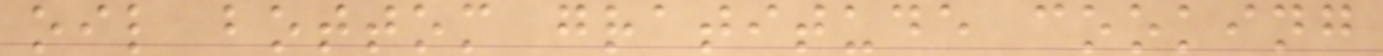oil bottom gratitude cooking
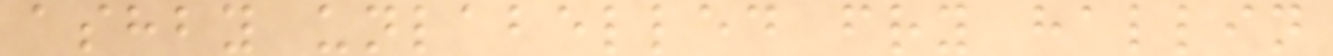ashby unlabelled fry hallin
